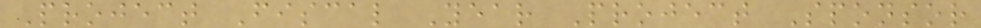Project Fiscal Year Project Sponsor
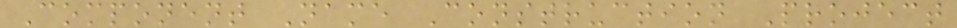Component Name Construction Project
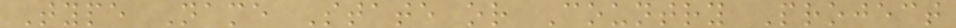Type Name State or Country Project
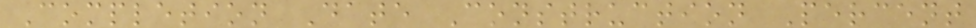Completion Date Construction Percent
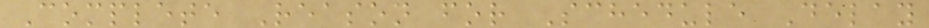Complete Reason for Schedule Delay
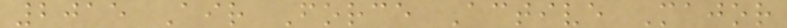2015 Air Force Active Major
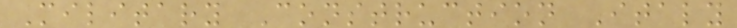Military Construction Italy
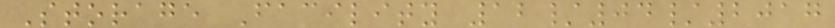Storage Facility 12/04/2017
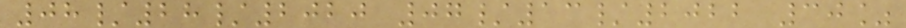08/28/2020 07/13/2022 30%
